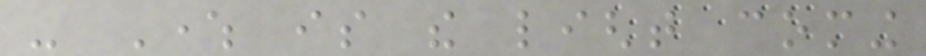- Where is the light coming
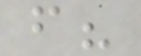from?
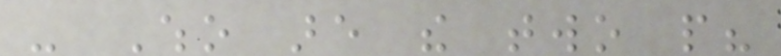- Who are the two people?
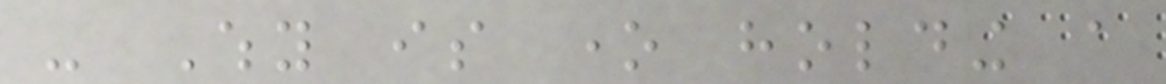- Why is one holding a
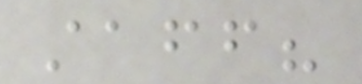staff?
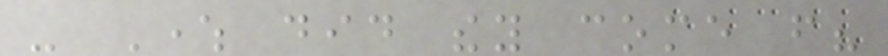- Where did they come from?
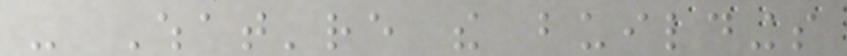- What're the buildings
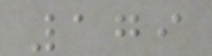179
